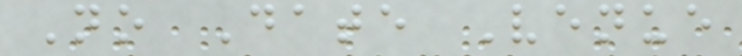No Date Venue
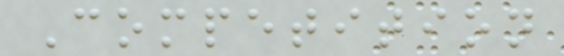Competition
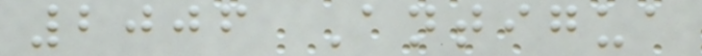2006 Antigua
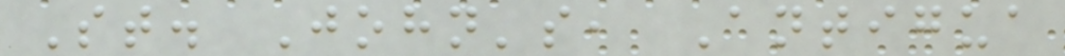St. John's, Antigua
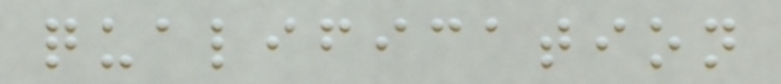qualification
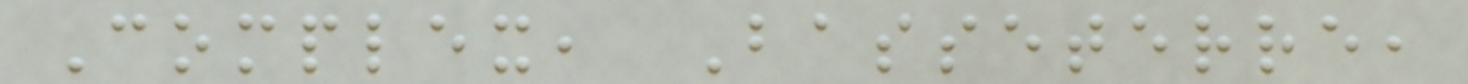Complex, Basseterre,
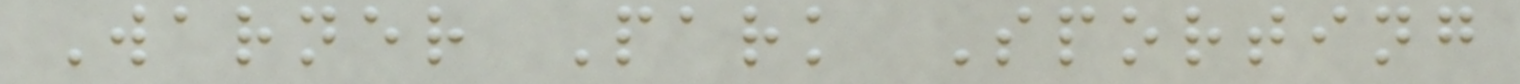Warner Park Sporting
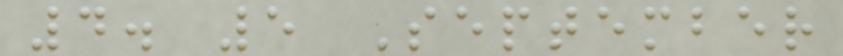4. 5 September
